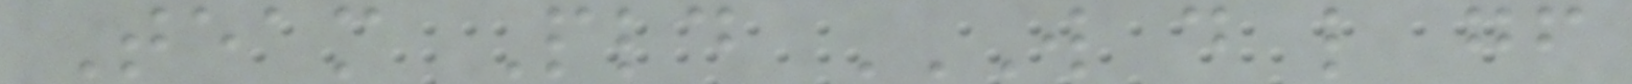Team Pld W D L GF
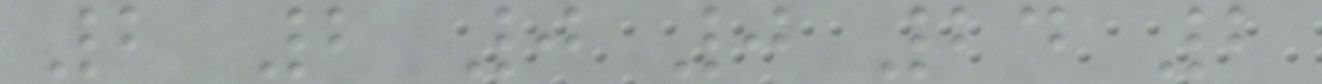2 2 0 0 24 2
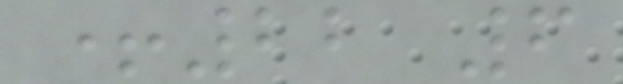+22 6
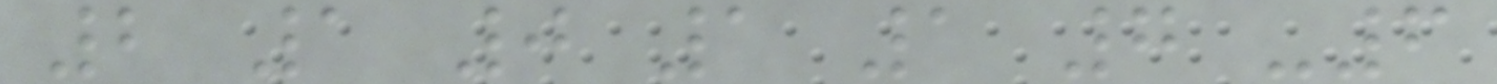2 1 0 1 1 7 -6
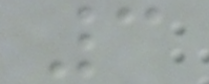3
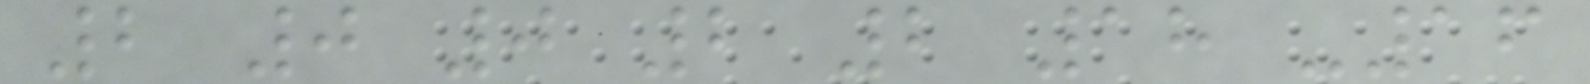2 0 0 2 2 18 -16
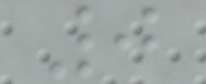0
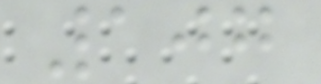107
